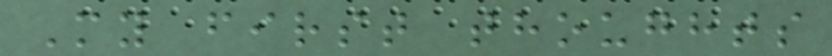My first thoughts
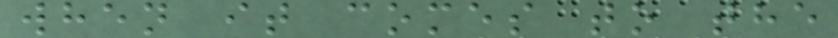when it comes to the
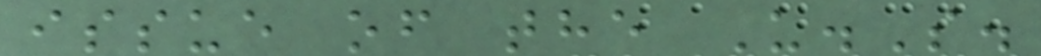issue of the U.S.
